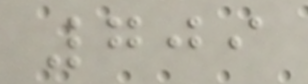709
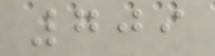709
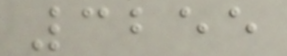3255
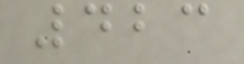423
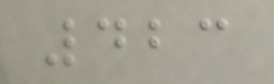423
